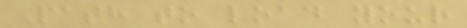Path to load your
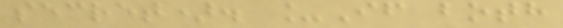secret). _If both
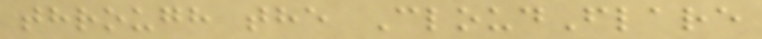through the CloudFlare
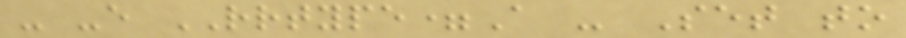- -e RRTYPE=A - Set to
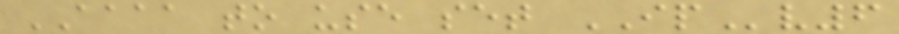AAAA to use set IPv6
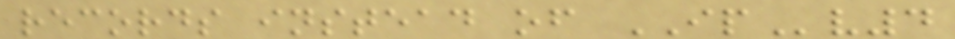records instead of IPv4
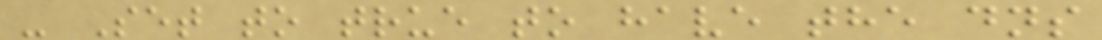- Set to true to have the dns
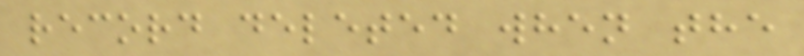record deleted when the
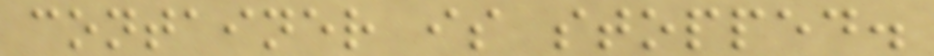container is stopped.
